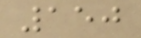150
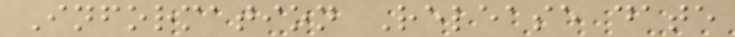Information Release date
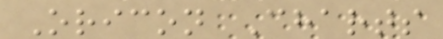Oricon Charts
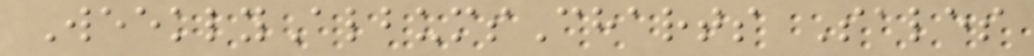WeeklyAlbumsCharts Sales
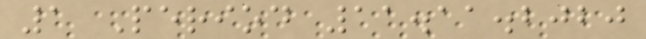1 Period 11.11.2020
